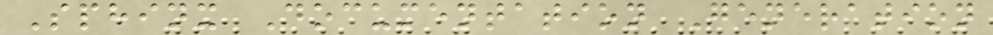Sphinx Documentation Generation
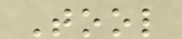Tool
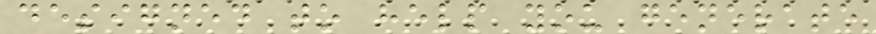designed to help you generate
